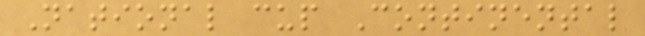National cup Continental
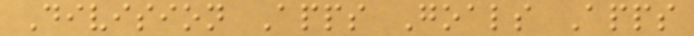Division Apps Goals Apps
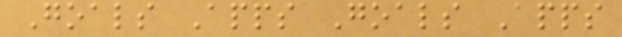Goals Apps Goals Apps
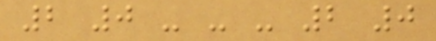2 0 - - - 2 0
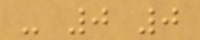- 0 0
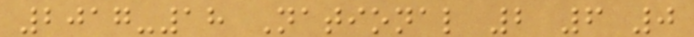2017-18 National 2 6 0
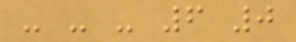- - - 6 0
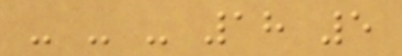- - - 18 5
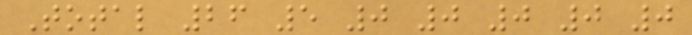Total 26 5 0 0 0 0 0
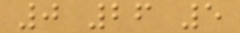0 26 5
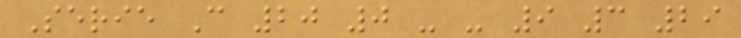Serie C 20 0 - - 9 3 29
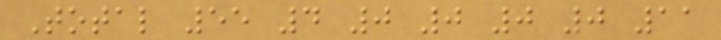Total 55 4 0 0 0 0 11
